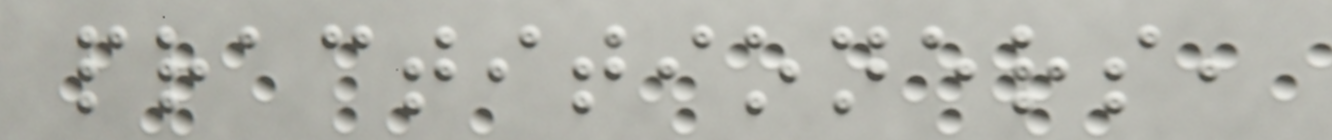practitioners,
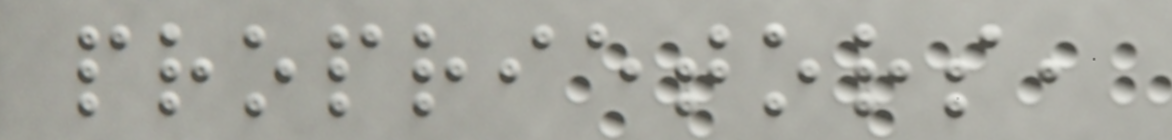proprietors,
